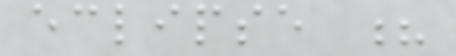eclipse ?
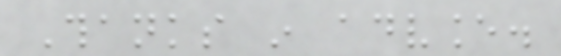Thanks in advance.
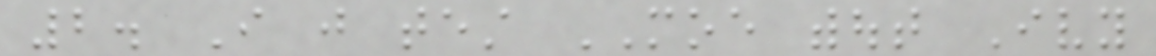2. I just test MOE without Ivy
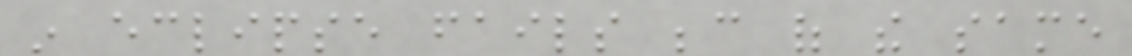in eclipse fails because of the same
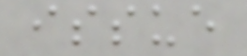issue
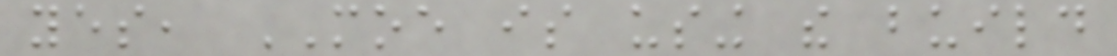yes, MOE is using the build
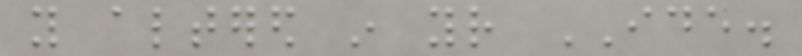you altered in your IDE.
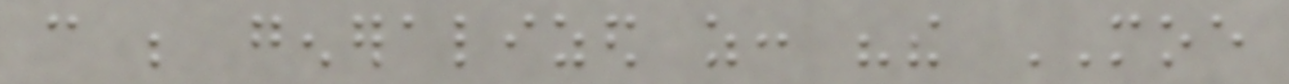can be generalized as: "the MOE
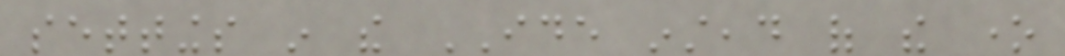settings in the IDE instead of the one
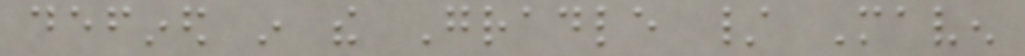defined in the Gradle / Maven
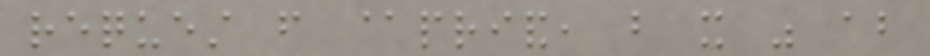request from @priand, but it was about
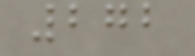272
